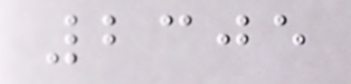2305
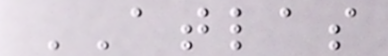ATLAS
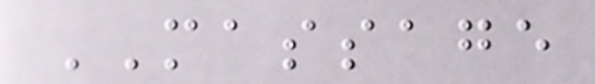MASSAGE
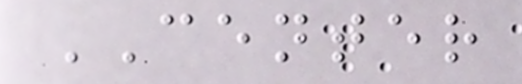CENTER
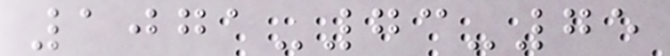1071-73-75
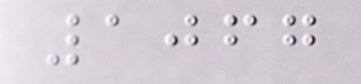1067
